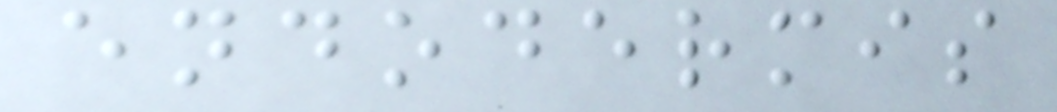endodermis
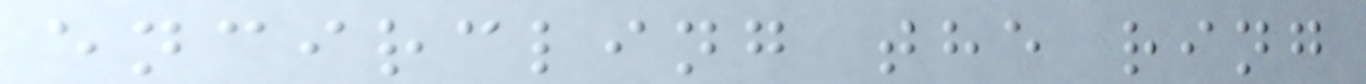encircling the ring
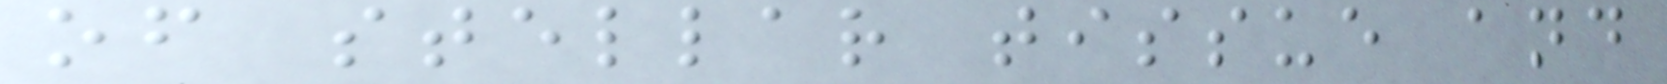of stellar tissue and
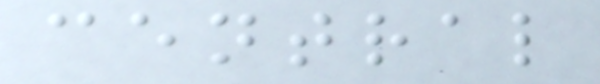central
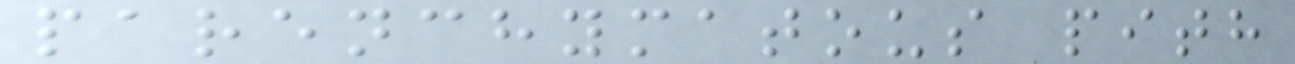parenchymatous pith
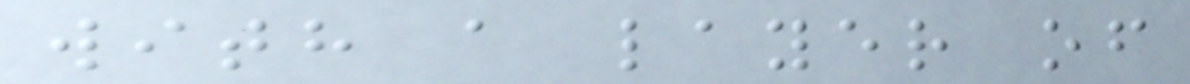with a layer of
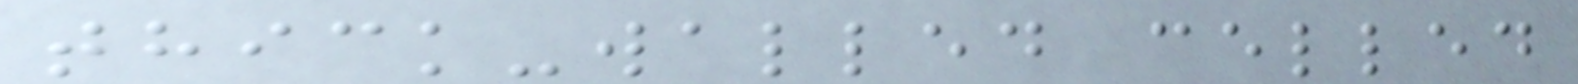thick-walled celled
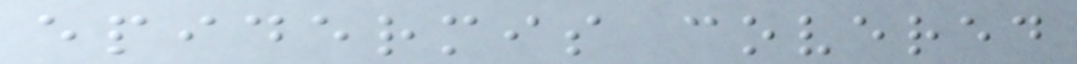epidermis covered
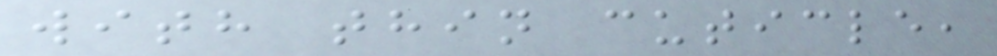with thin cuticle,
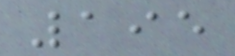195
